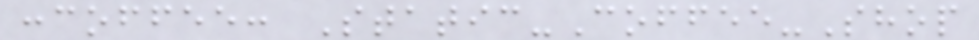:coffee: Static-Coffee-Shop
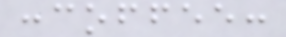:coffee:
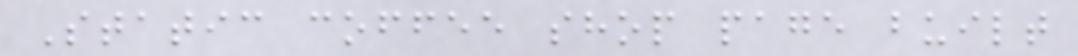Static coffee shop page built
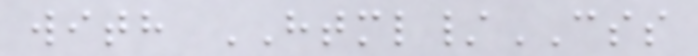with HTML/CSS
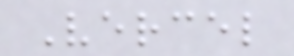Vercel
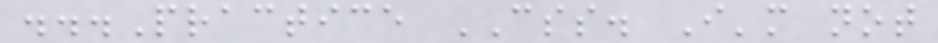...Practice CSS. I'm not
